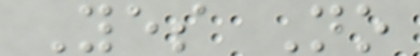Yes No
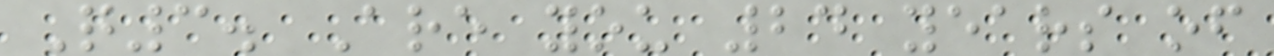Q3. Are you 24 years of
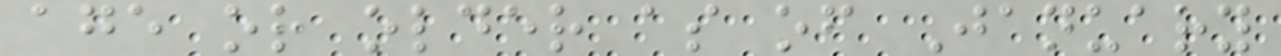age or older as of January
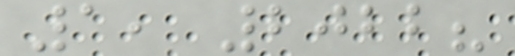1, 2022?
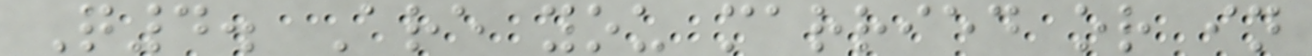Q4. Are you married or in
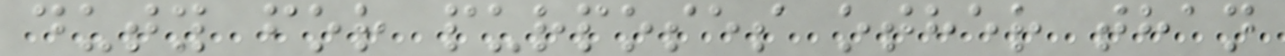duty for purposes other than
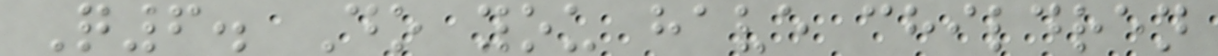Q6. Do you have children
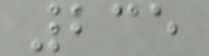235
